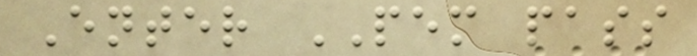Enter PEM pass
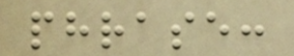phrase:
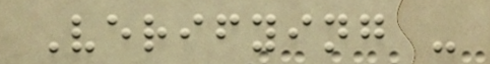Verifying -
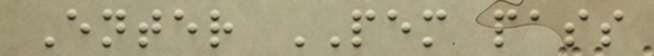Enter PEM pass
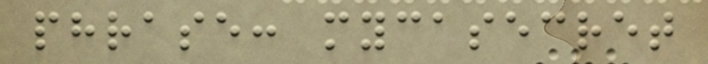phrase: mycasecret
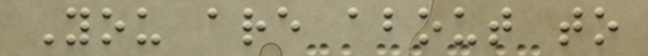You are about to
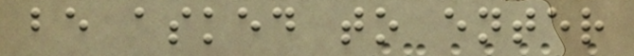be asked to enter
